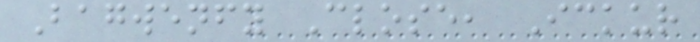Bagwenfy Close, Ickur
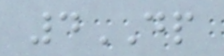4DP
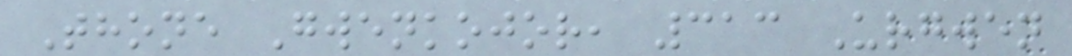Thone Gwenkojor, 313 Urgwen
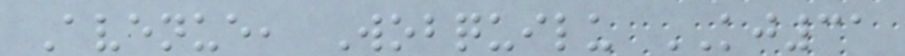Avenue, Wobquilu KJ31
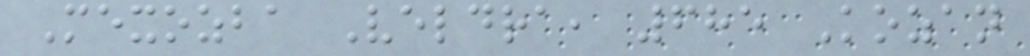Mexozba Veldra, 685 Kozan
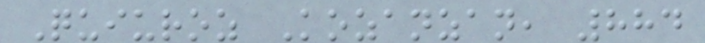Quiuroz Kozanzan, 884
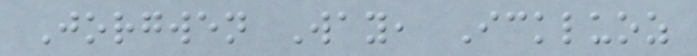Jorgwen Way, Ickluoz
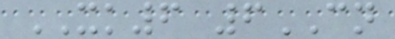XK6 6CN
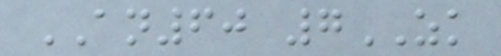AN60 7ZK
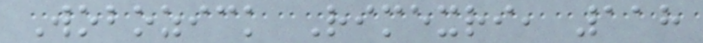Wobozick Rimexri, 118
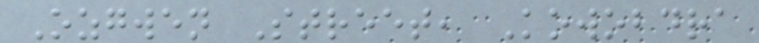Ozgwen Street, Kowobdra
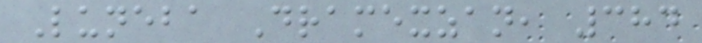Luneba Dramexzan, 384
